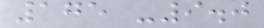175 -9.0
